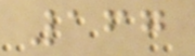167
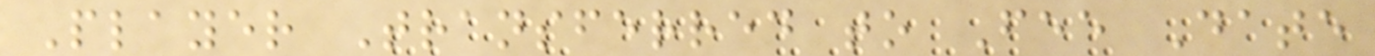Player Transferred to Fee Date
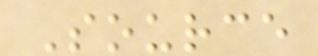Source
